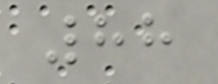88
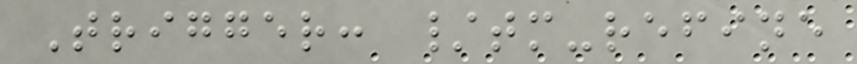Trigger: /tm-refine
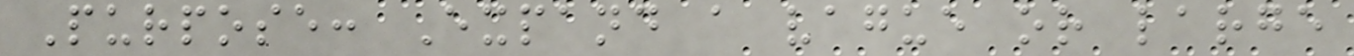Purpose: Expand a vague or large
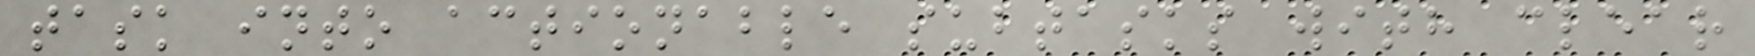task into actionable subtasks with clear
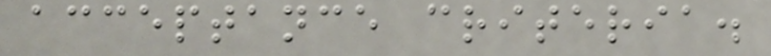acceptance criteria.
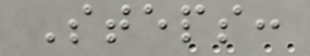Steps:
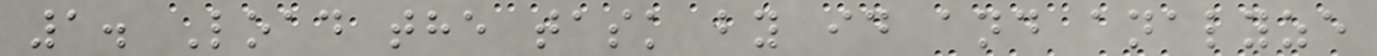1. Load the task by id and analyze
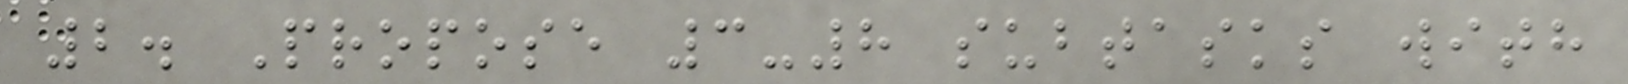2. Propose 3-8 subtasks with
